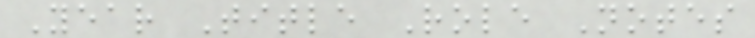Year Title Role Notes
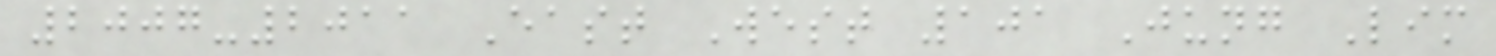2007-2011 East West 101 Jung Lim
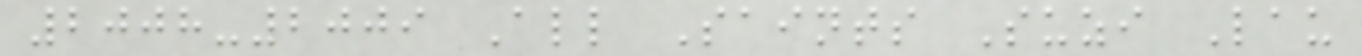2008-2009 All Saints Suzi Lau
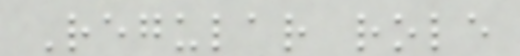Regular role
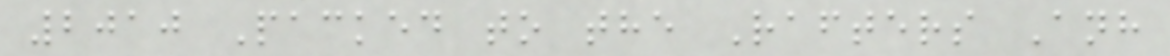2010 Packed to the Rafters Anh
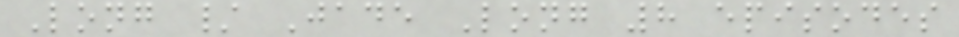Long / Jade Long 8 episodes
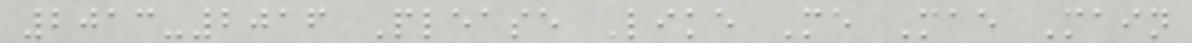2013-2016 Please Like Me Mae Main
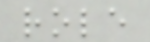role
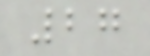27
